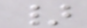}
